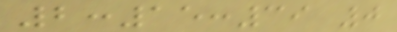2:15:39 0
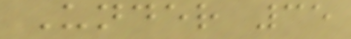Under 35
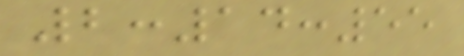2:14:55
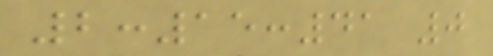2:15:41 0
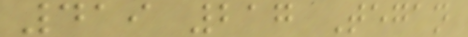419 217 Tegan
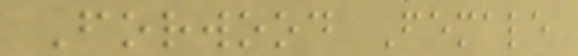Forwood Female
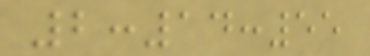2:14:55
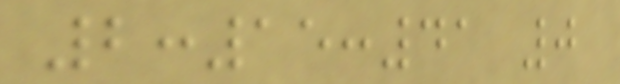2:15:41 0
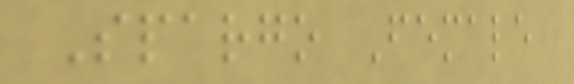Spargo Female
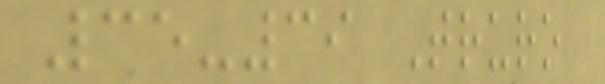35-39 Truro
